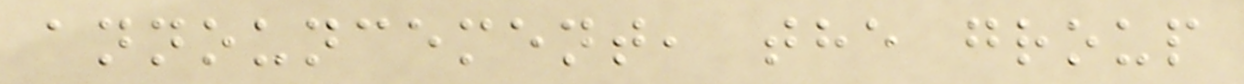announcement, the group
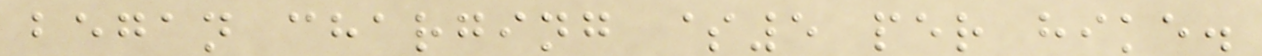began charging $5 per hike.
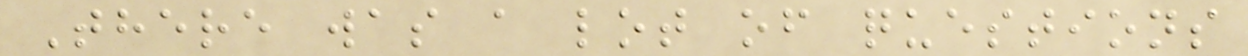There was a lot of questions
